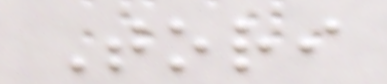Tori
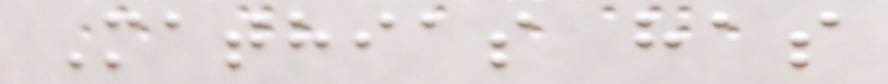Mathias has
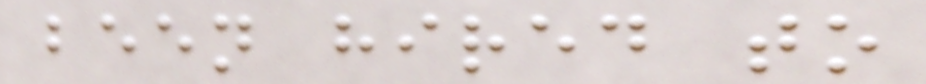been hired to
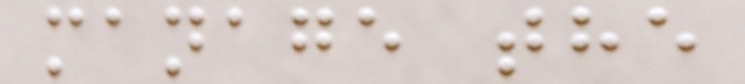manage the
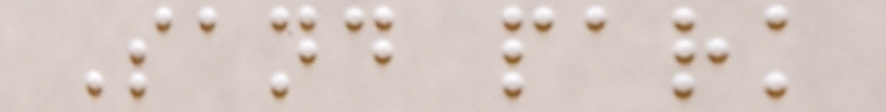Sand park
